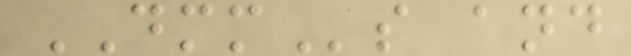DMMs and
